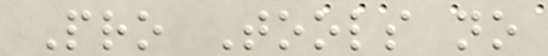Pro Tools no
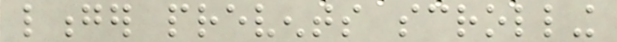longer prevents scrolling
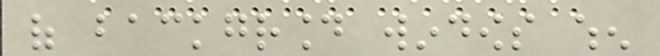of background windows when
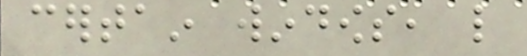certain windows, like
